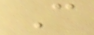C
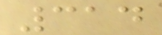314
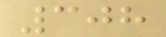308
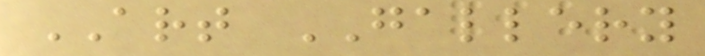ART GALLERY
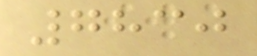7830
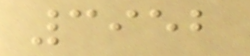3952
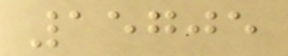15705
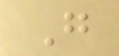G
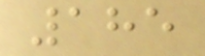185
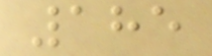185
